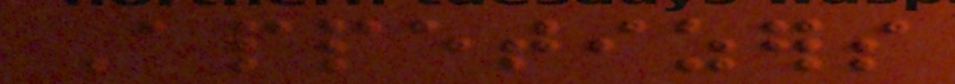Appetizers
